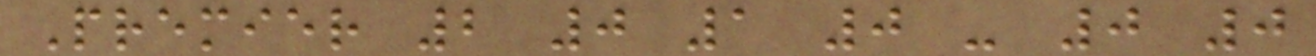Premier 2 0 1 0 - 0 0
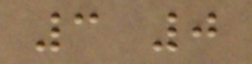3 0
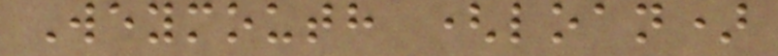Weymouth (loan)
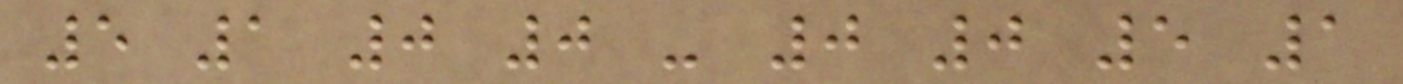5 1 0 0 - 0 0 5 1
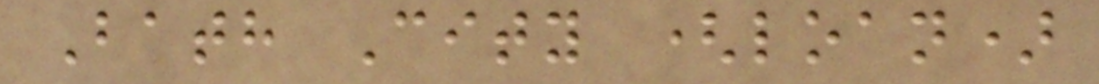Bath City (loan)
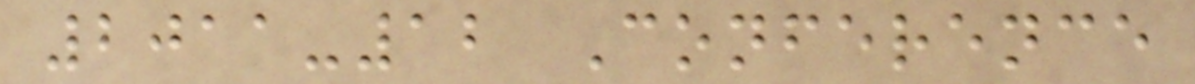2011-12 Conference
